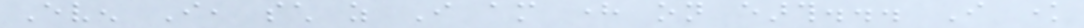Even I, such as I am here on earth... I know
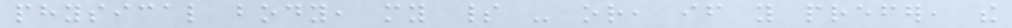physical body, my spirit - or, if you prefer, the
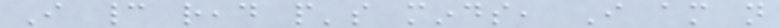I cannot read people's minds, I am not
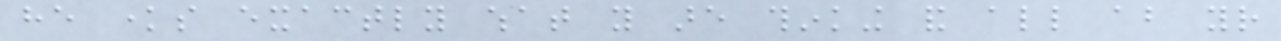he knows exactly what you are thinking and all about your
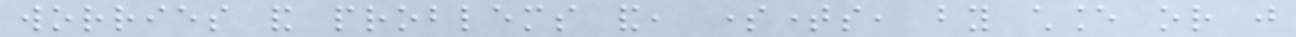worries and problems and, sometimes, by chance or just
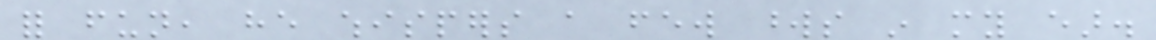for fun, he whispers a few words in my ear.
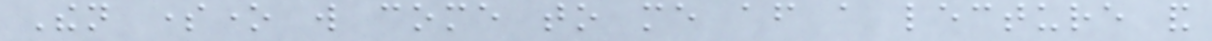Then someone will come to me after a lecture and
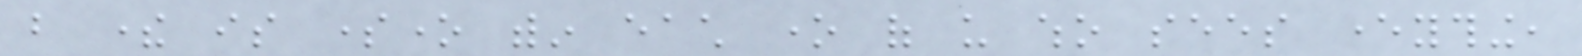but there is someone within each one of us who sees everything,
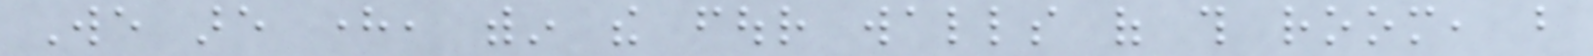We are here, within the four walls of this room, but
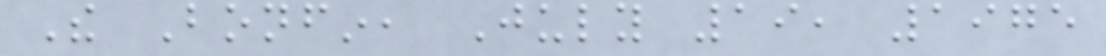The Bonfin, July 19, 1975
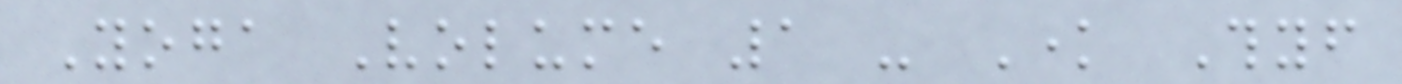Yoga Volume 1 - Know Thyself
